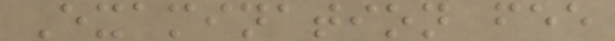Examination fee
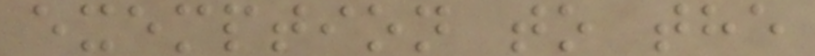exemption to the
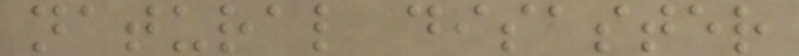natural disaster
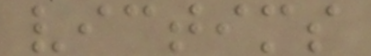victims
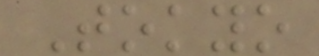Tokyo
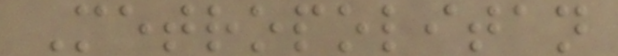Metropolitan
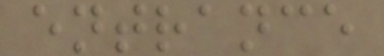entrance
